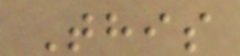This
